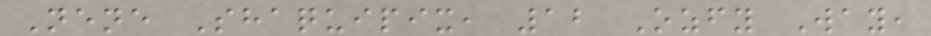Nene Shaquipix, 12 Ozfy Way,
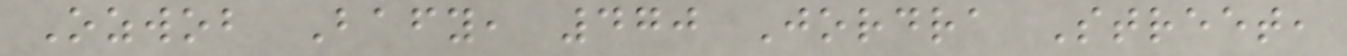Ozwob Bafy, 470 Jordra Street,
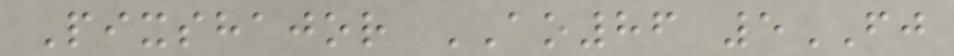Pixshajor AO86 5FJ
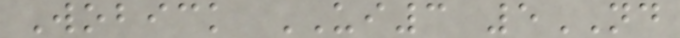Wobick UI3 5ND
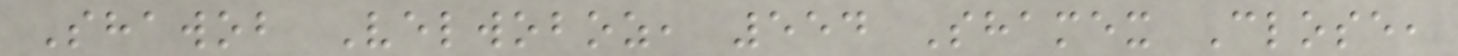Shawob Velwoboz, 554 Shamex Close,
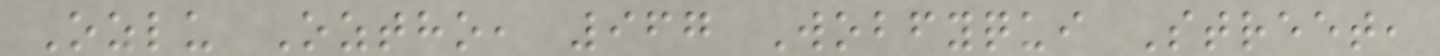Ozlu Oztho, 967 Wobfyqui Street,
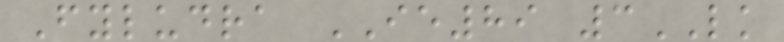Fyludra IE89 3LK
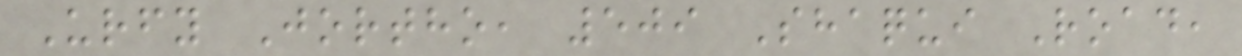Urfy Jortho, 509 Shaqui Road,
